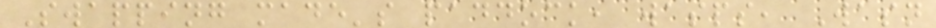Swapping made's paddock, wasps, Wasn
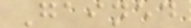Gained
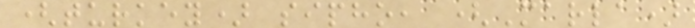(turkey) sipho, (Marla)
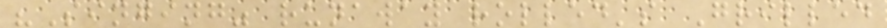"Singing" runaway rolled's Grilled
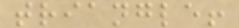triangle!
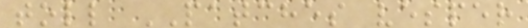toll PATCHES vesper
